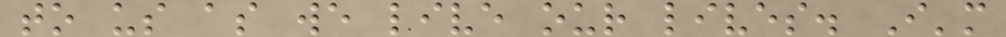to us as we live our lives. I'm
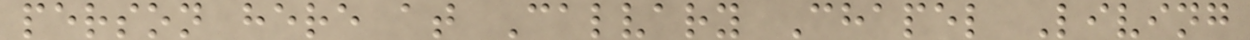person here at Calvary Chapel Living
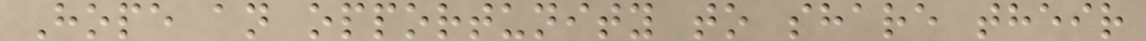Hope an opportunity to share their
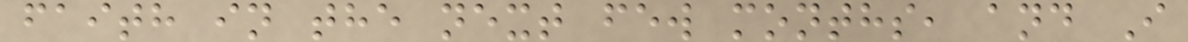faith in the next few months, and I
